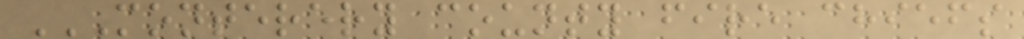MONTERERY COUNTY FIRE CHIEFS
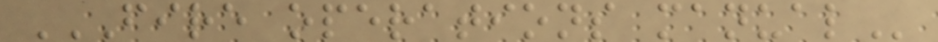FIRE OPERATIONS MANUAL
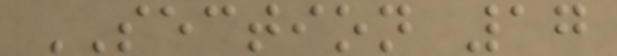SECTION 17
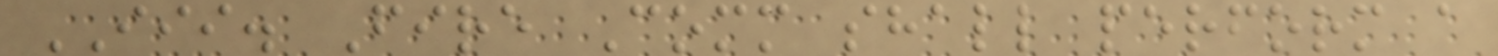III. Fire Comm shall perform a
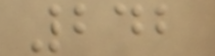242
